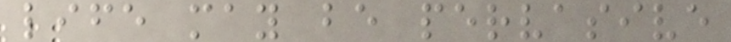life may be pervasive
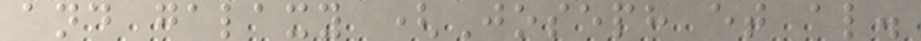and galaxy (Joseph et al.
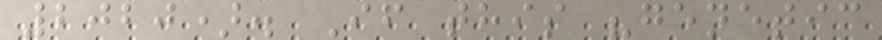2020). If this "genetic
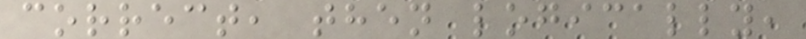correct, then logically,
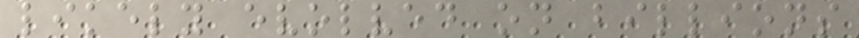likely evolved on billions
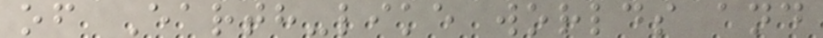of Earth-like worlds and
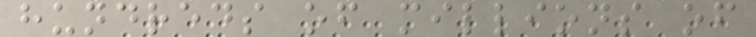hundreds of millions of
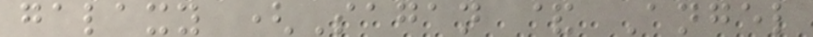galaxy (Sagan & Angel
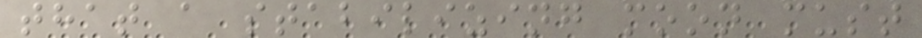that a stabilizing moon must
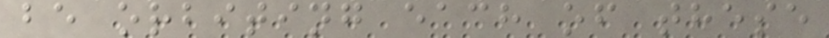be orbiting each of these
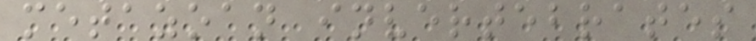metazoan invertebrates
